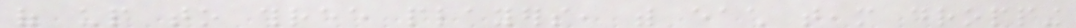of up to three players, with each team dropping
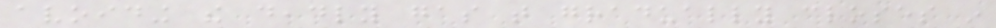avoiding the deadly gas that gradually closes in
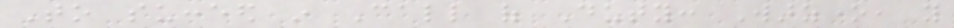To succeed in Call of Duty: Warzone, you
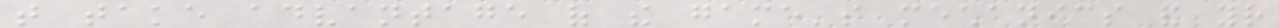that take advantage of the game's mechanics and your
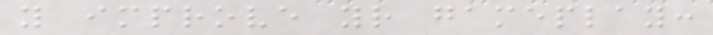you improve your gameplay:
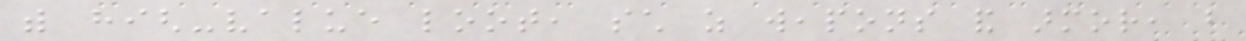with high-value loot, such as weapons and armor, but
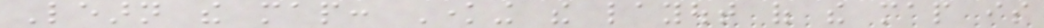Learn the map: Knowing the layout of the map is
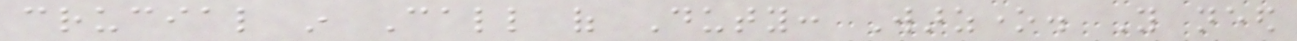crucial in Call of Duty: Warzone. You need
